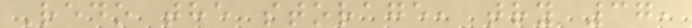Redo the storage, try 37,
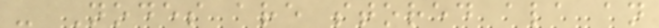- Nodes are stored ala an
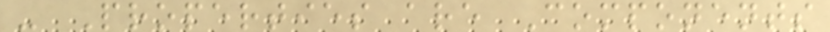- Properties are Components
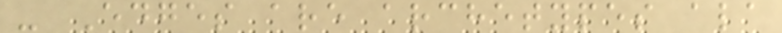- Edges are archetypes ala
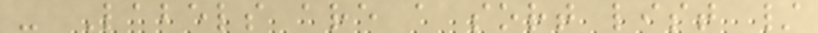- Labels are a sort list /
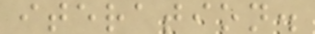iteration.
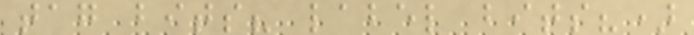tag bits? label bits?)
